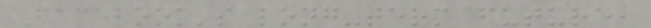Facebook's long-term future,
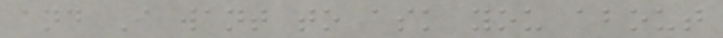and I want to ask you about
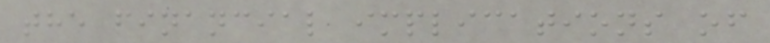the financial implications of
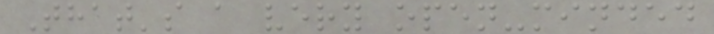That's a very open-minded
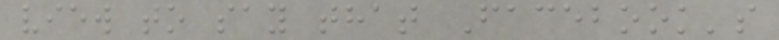view to say that Facebook's
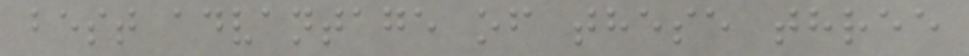best advantage of these three
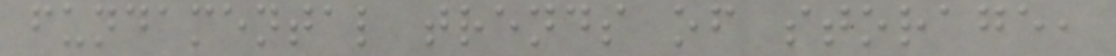fundamental trends of storage,
